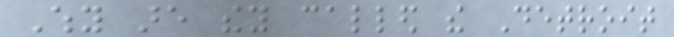Why are they called the Detroit
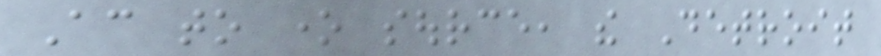According to one source, the Detroit
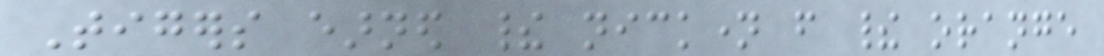Tigers earned their nickname from their orange
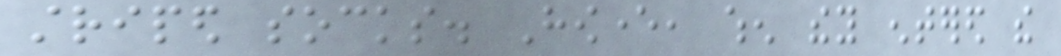striped socks. However, when they entered the
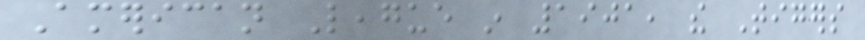American League in 1901, the Tigers
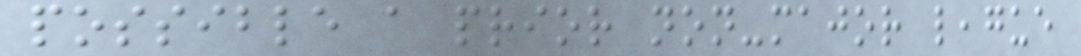possible a prior non-major league
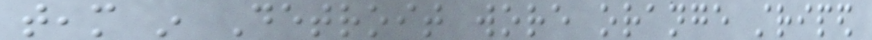team in Detroit wore orange striped
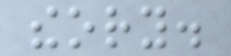theory.
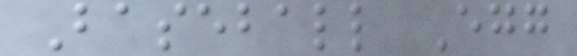Baseball Egg
